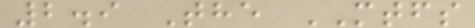2.9 The MTFS
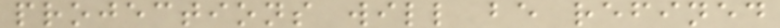projections will be refined
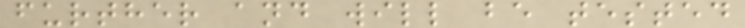further and will be tested
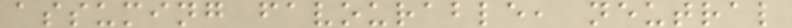assuming favourable, neutral
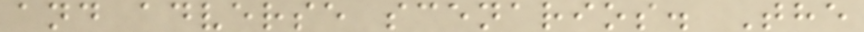and adverse scenarios. The
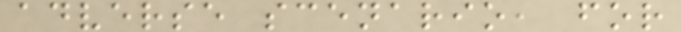adverse scenario, for
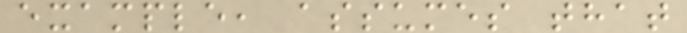example, assumes that
